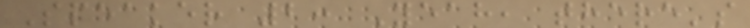Speaker 2: Yeah, there's
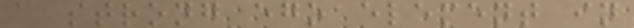a strong ego element in
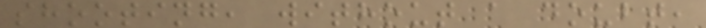shooting, without a doubt,
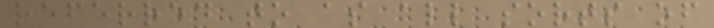referred to as all sorts of
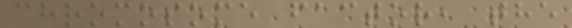chromosome factor, the
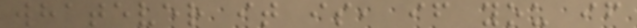whatever it is, if you if
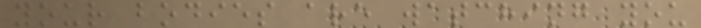your bodies are watching you
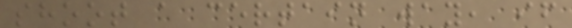shoot a certain way, if
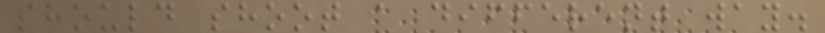should shoot a different way.
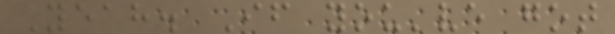Yeah. If you've got
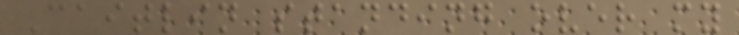Caitlin standing over my
